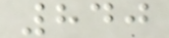840
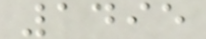1495
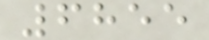6855
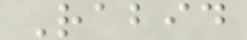Rabid
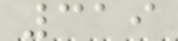319
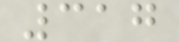317
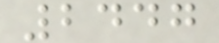2447
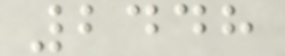2448
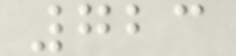723
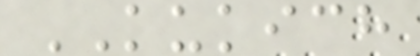KUKICH
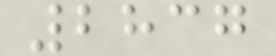2837
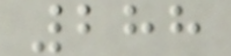288
